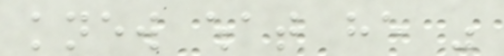knew what he was
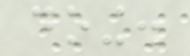doing.
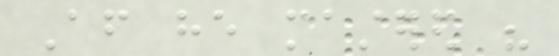After he mastered his
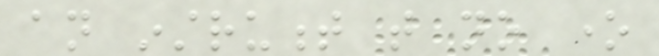an instrument that no one
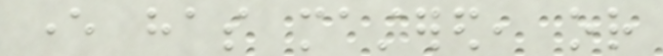ever has mastered, or
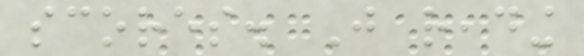scores. Just reading
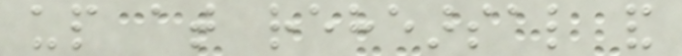up at rehearsal and
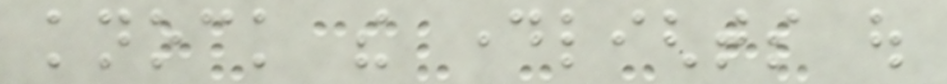knock the daylights out
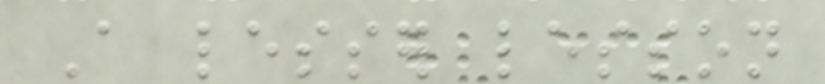A lesser lesson
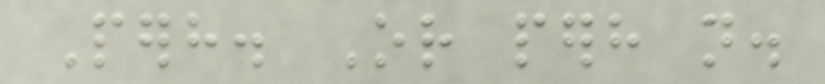Perhaps. Or perhaps not.
